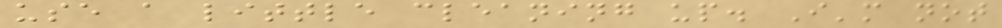use a little cleaning up. I'm not
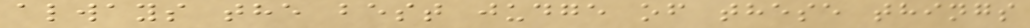always the best judge of these things
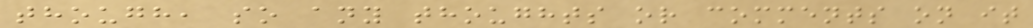though, so any thoughts or comments on it
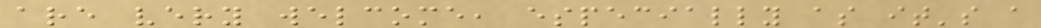are very welcome, especially as it's a
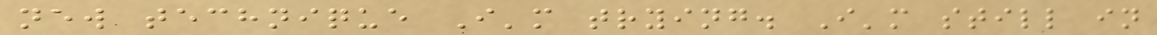new technique I'm trying. I'm still in
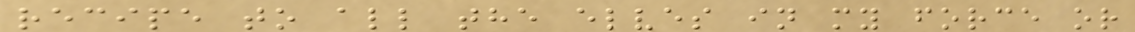recipe to all the elves in my force or
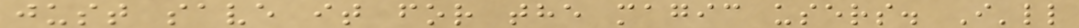just save it for the magic users. I'll
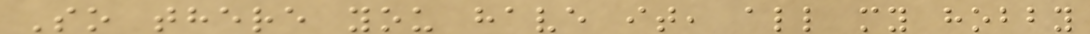So there you have it, all my hobby
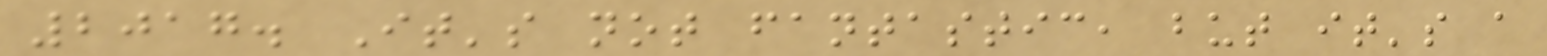2017. It's not fantastic, but it's a
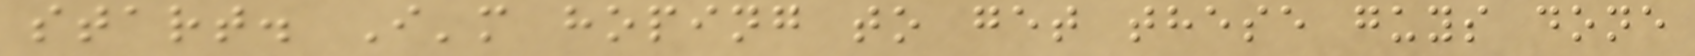start. I'm hoping to get these guys done
